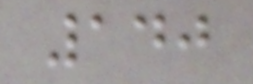140
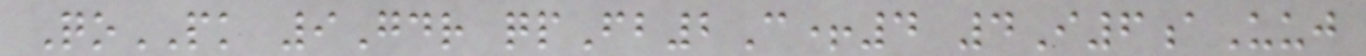QoPK 9Gdr qpFb2C+4 4I6aUuj
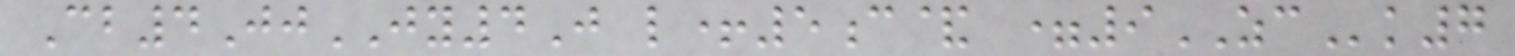Cb4JjJY4J l+5c& =9ZCk7
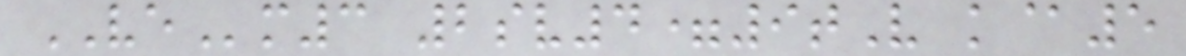VEm3 2sv4=9tV k@5
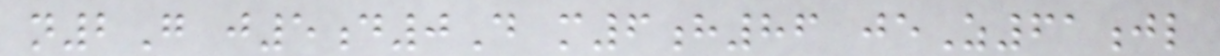n2G j5d0D m6h86 jeZ61jl
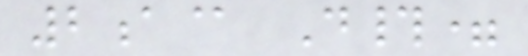2a@ D#=
